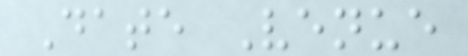Date Venue
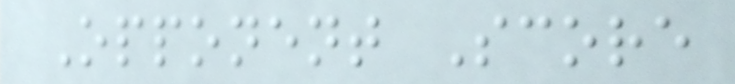Opponent Score
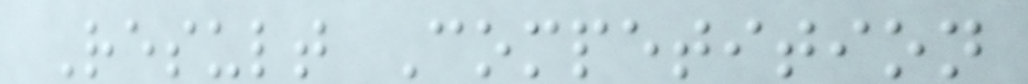Result Competition
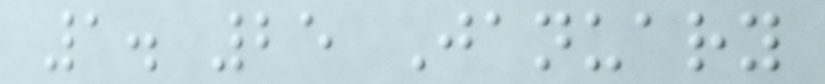1. 25 January
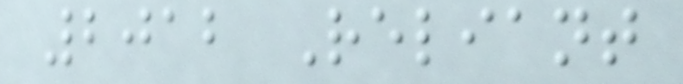2012 Reliant
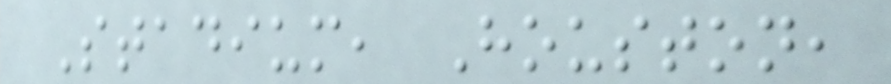Stadium, Houston,
